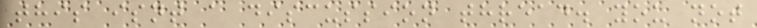this isnt a discussion thread. you not
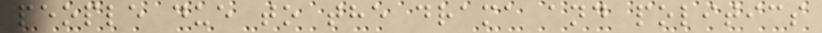people due to the drama and politics
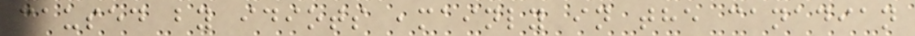caused by idiots ,mainly in the canadian
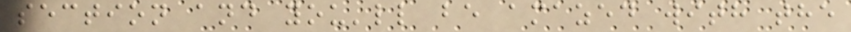section and you'll be amazed with the
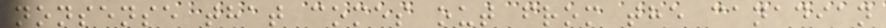nonsense that comes out from the canadian
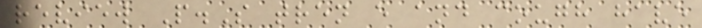review P.S tren e and cough have
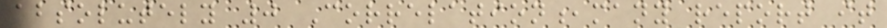absolutely 0 Correlation,many report it
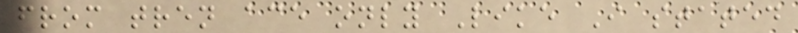from tren ace only Like I stated
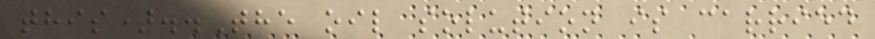this)..The oil solution is carried
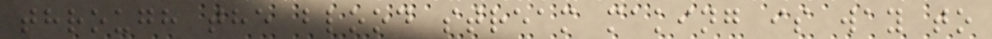through the blood stream making is way to
